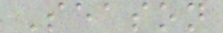Season
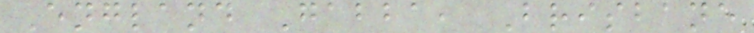England Gabba, Brisbane
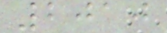2010
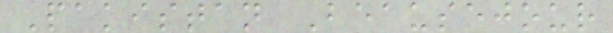Pakistan Beausejour
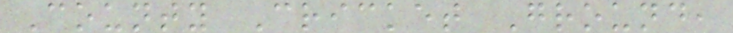County Cricket Ground,
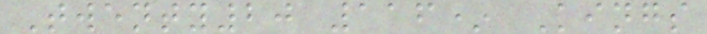Twenty20 116* Kings
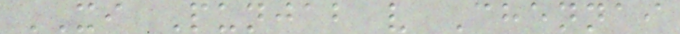XI Punjab v Chennai
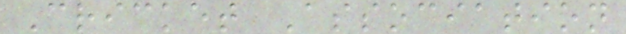Cricket Association
